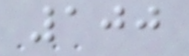100
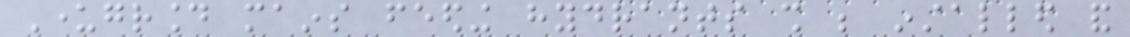Underground mains feeding hydrants shall be installed and
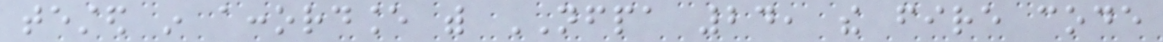tested in accordance with NFPA 24, the fire code
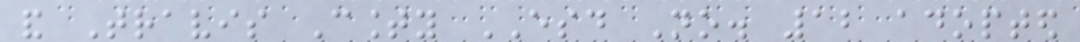and Travis County ESD No. 12 adopted
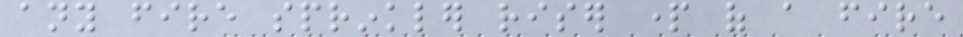any fire sprinkler riser part of a fire
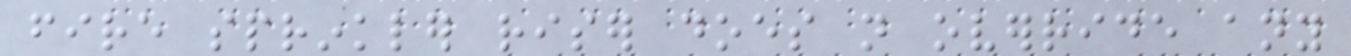fire sprinkler riser does not override any
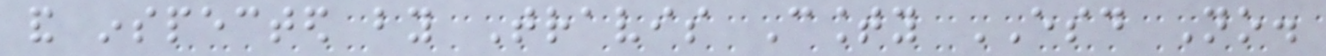and inspected by Travis County ESD No.
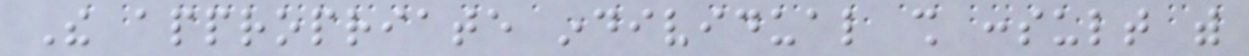The appropriate individual shall consult with
